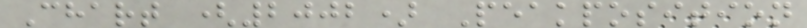Chart (2002) Peakposition
